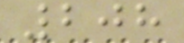208
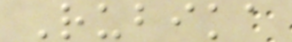Rubika
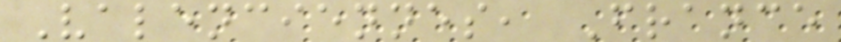Valenciennes, France
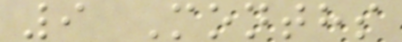9 Months
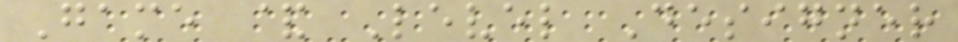Game & Level Designer
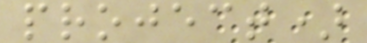project)
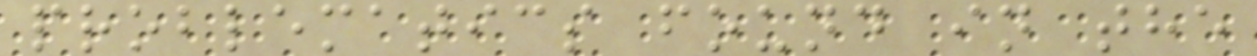problematics found in the
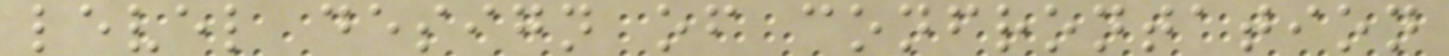level design of confrontation
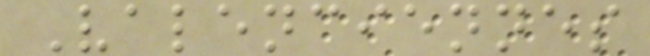Valenciennes
